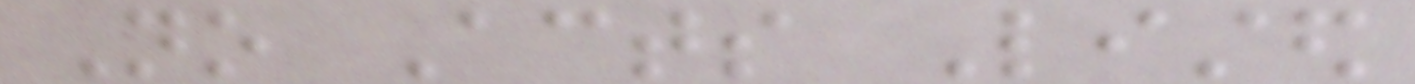No Acts Listed
